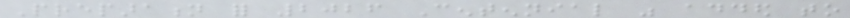Preparation for 2026 Centennial was added to
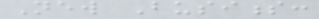New Business:
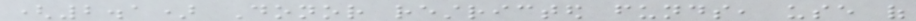(2.1) Donor restricted funds, use of
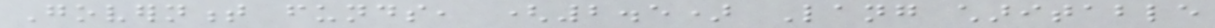Government funds, (2.5) Lang charitable
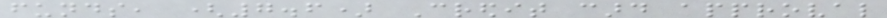funds, (7.6) Credit card approval
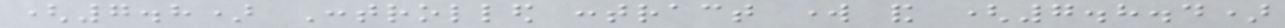(7.8) Controlled contract work and (7.8.4)
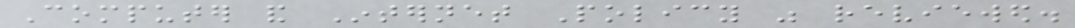Computer and Internet Policy was reviewed.
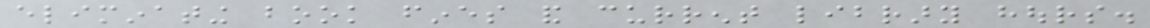eliminating book fines and current library hours.
